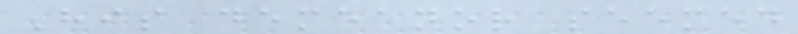His demeanor seemed
